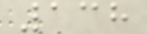138
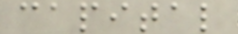capital
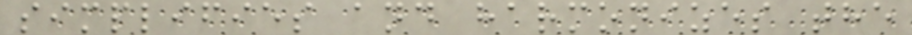simplifies and harmonizes the
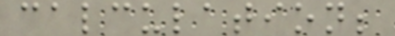calculation;
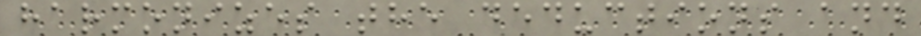harmonizes the deductions and
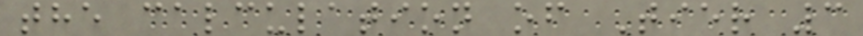the calculation of Tier 3
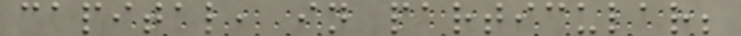capital, in particular;
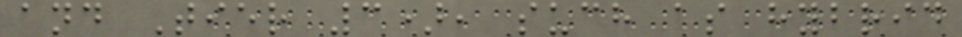and Tier 3), such as hybrid
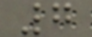7
